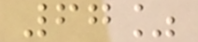67%
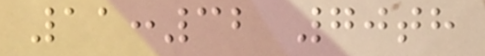11:32 70th
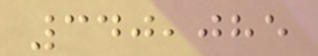340,085
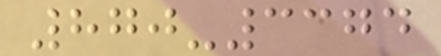870-3374
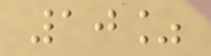10%
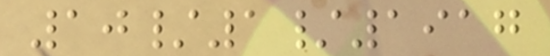10/1/1917
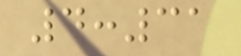4:31
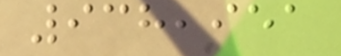938,951
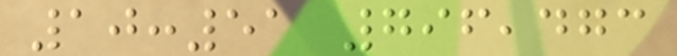10:51 796,473
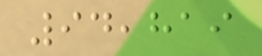94,819
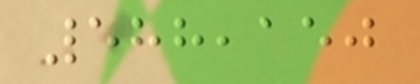588,150
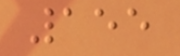155
